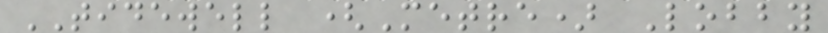TIDEWELL (Metre) Lobby
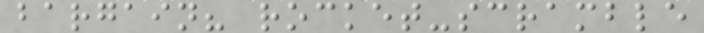bargain? rocket-scramble
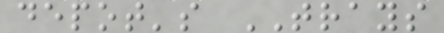depot's TRAYS
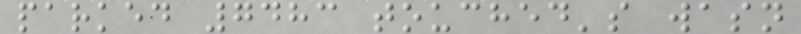parked 7483 touched's wasn
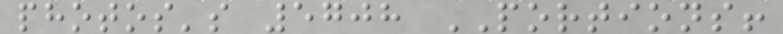photos's 5708 PORTIONS!
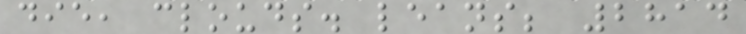die, clouds. leans; 2814
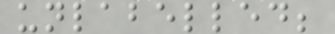unlabelled;
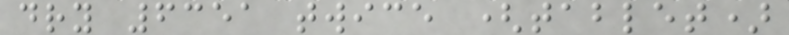dry 6351 twice (tablet)
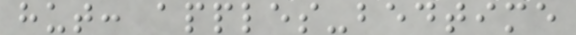hut: apples-bedtime
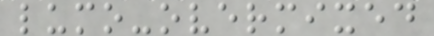lumo-overmixed
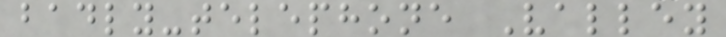badly-telephone Valley
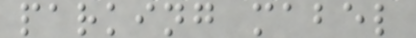parking mabel
